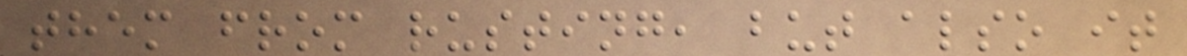them from rusting, but also it
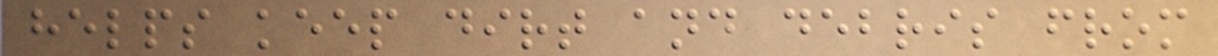helps keep dirt and debris from
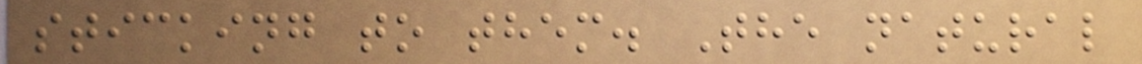sticking to them. The natural
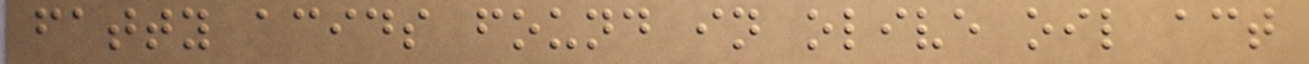fatty acids found in olive oil act
